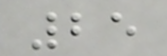25
